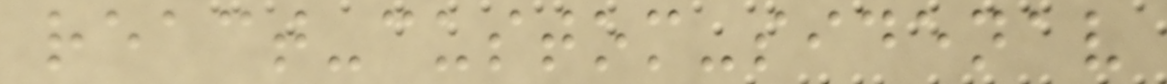react-custom-sidenav
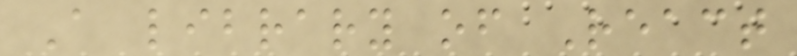A library of React
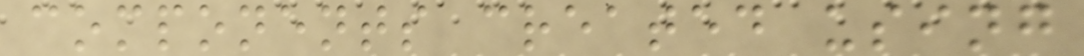components created using
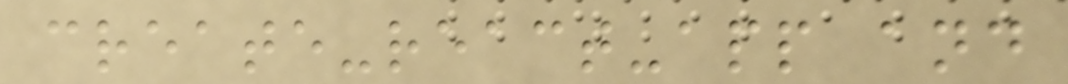create-react-app and
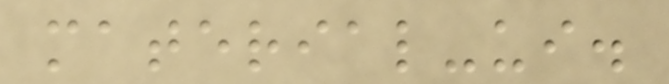material-ui.
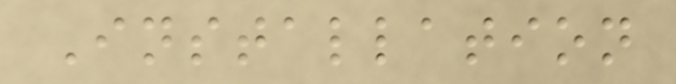Installation
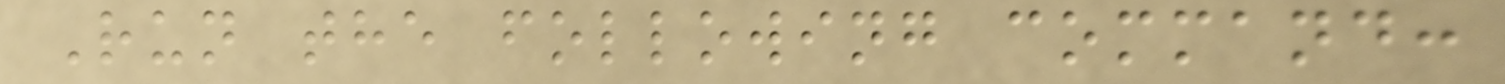Run the following command:
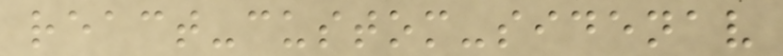react-custom-sidenav
